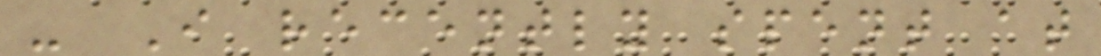- I recently spent at
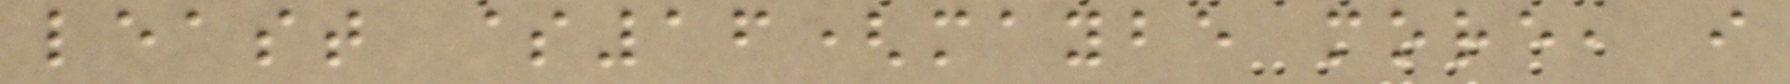least $16(maybe more, i
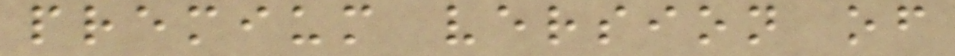premium version of
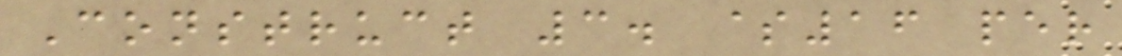Construct 3. $16 per
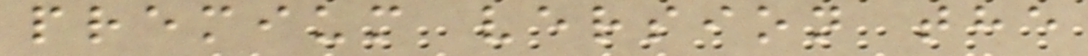premium version the
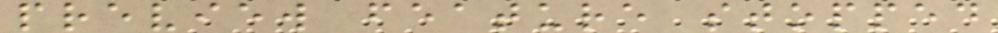preview feature stopped
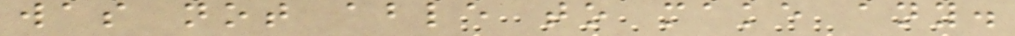was not able to make any.
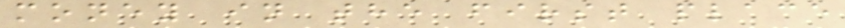money in the first place
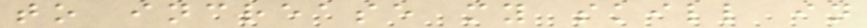to increase my skill in
